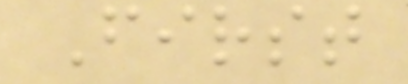First
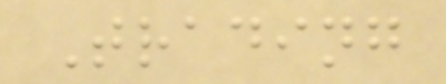Trading
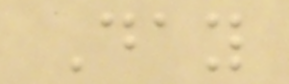Day
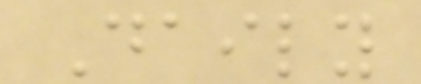Daily
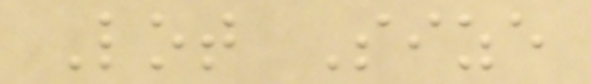Lot Size
